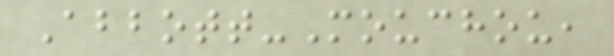Abbott-Mouchou,
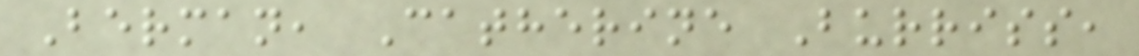Berman, Catherine Burriss,
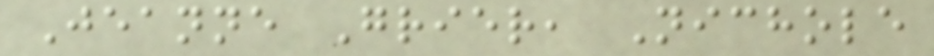Jeanne Grier, Nichole
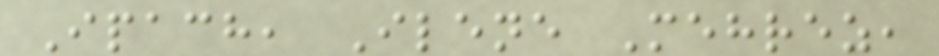Ipach, Ilene Mehrez,
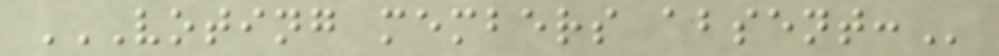VOTING MEMBERS ABSENT:
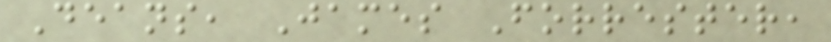Deans, James Forrester,
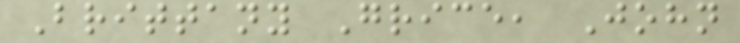Brittany Grice, John
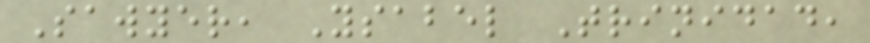Sawyer, Ysabel Trinidad,
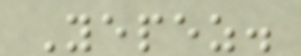Yepez.
